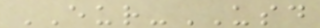EUR-USD
